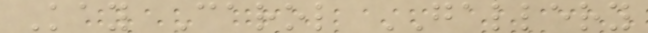Kay Carol GALLERY
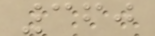360
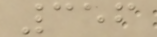356
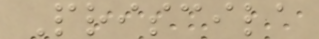Priscila
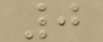0
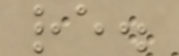re.
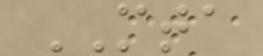MTA
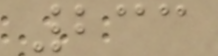233
